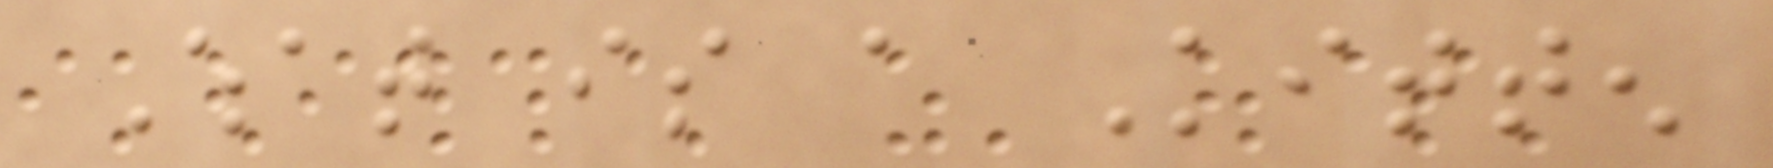What is a Kitten
